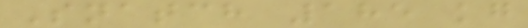Snatch 185 kg
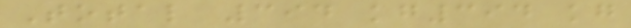Total 394 kg394 kg
